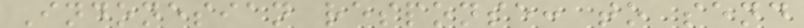Indonesian response: to send
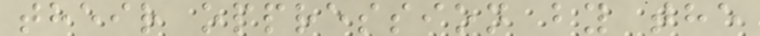their oppression by the
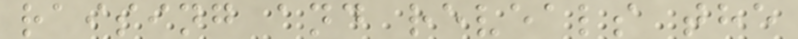raising and reveals the
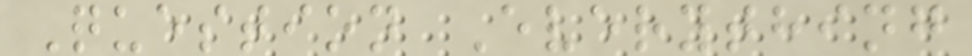Question Everything
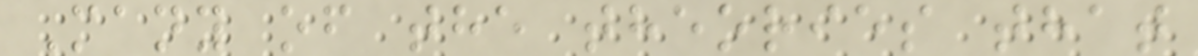Many of the theories that
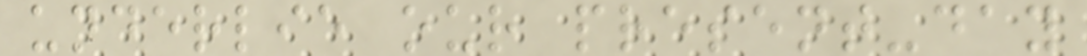underlie our present-day
